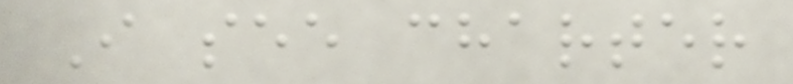I see charter
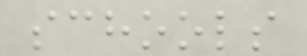schools
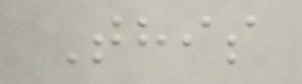This
